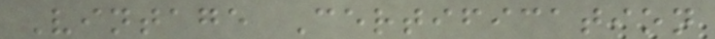Vintage Certification
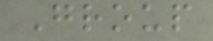Group
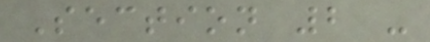Section 2 -
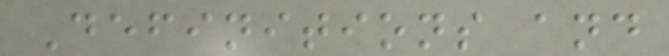Definitions and
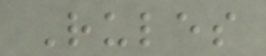Rules
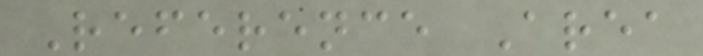Reference Area
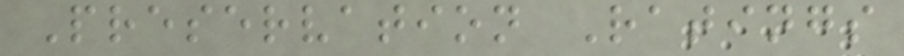Preservation Ratings
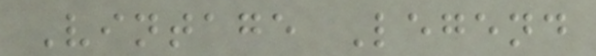Vintage Legend
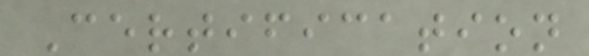Certification
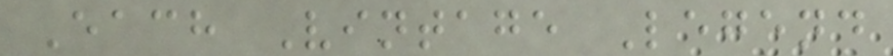Each Vintage Legend
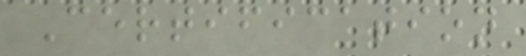Certification
